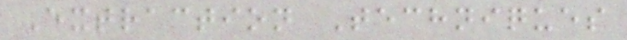Extraction Techniques
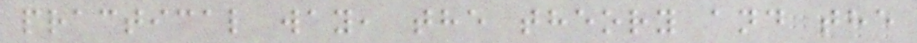practical way, the theory and the
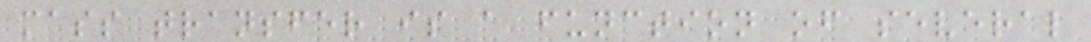mass transfer is a function of several
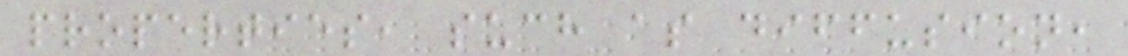properties, such as diffusion,
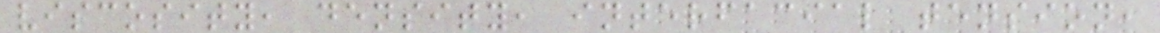viscosity, density, interfacial tension,
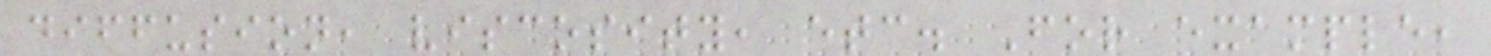diffusion, viscosity, etc. For example,
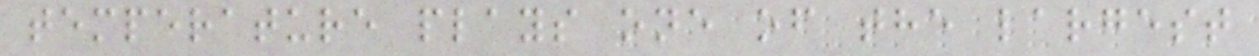temperature plays one of the largest
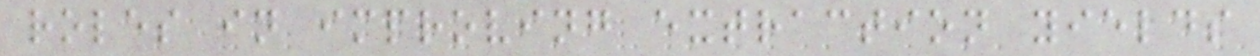roles in improving extraction yields
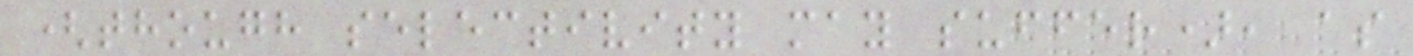(though selectivity may suffer), as
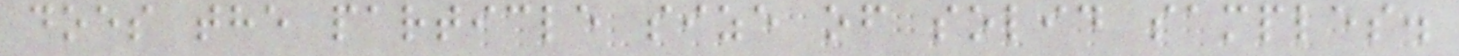does the particle size of solid samples.
